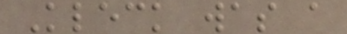Kleck was a
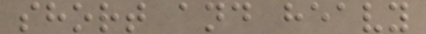short and heavy
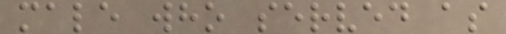male who served as
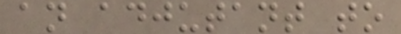an adjutant to
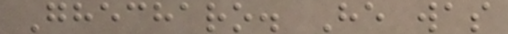Ghecharo. He was
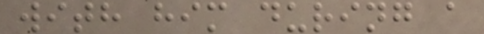with him during a
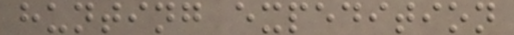hunting expedition
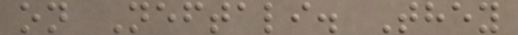on Neftali. They
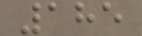185
